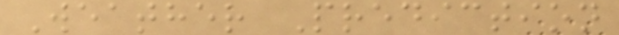Weather Prediction
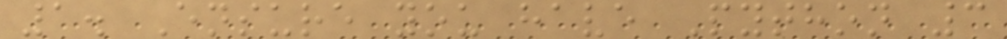1. Ensure you have Python 3
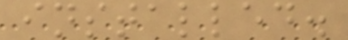installed.
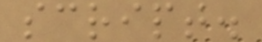script.
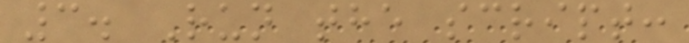3. Run the script:
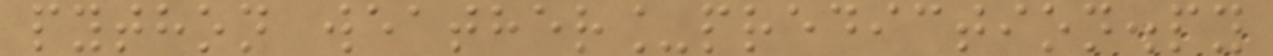python weather_prediction.py
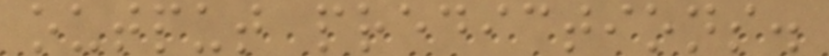output predictions.
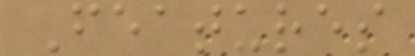Features
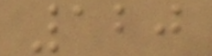120
